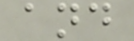and
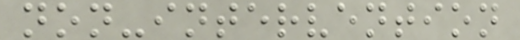non-intervention
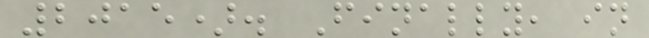2015). Finally, in
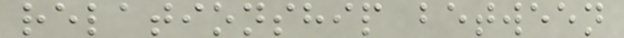relationship between
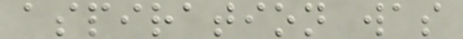aspiration was
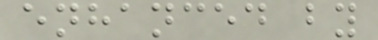enhanced by
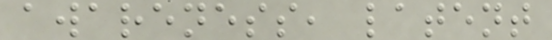awareness, latent
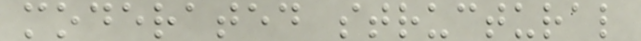moderated structural
